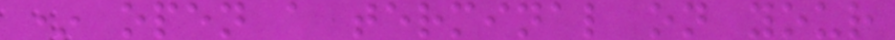* open a terminal on your
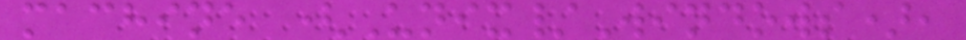machine (Unix/Windows),
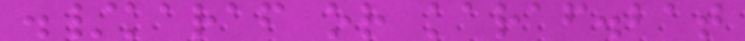./karaf or karaf.bat
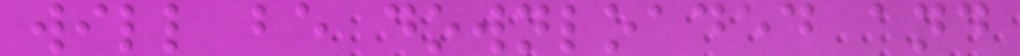will be downloaded and
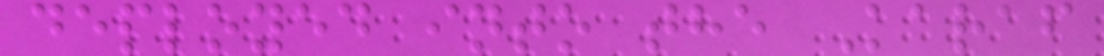deployed into the Karaf
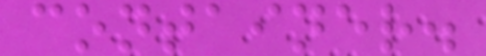container.
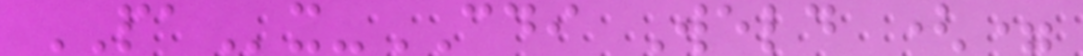PAx-CDI Weld (=
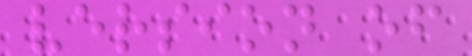version of
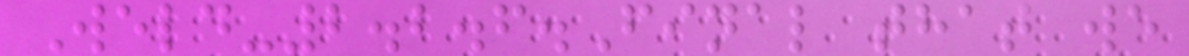Weld-2.2.6.Final that we
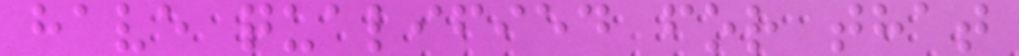have qualified for that
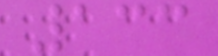133
